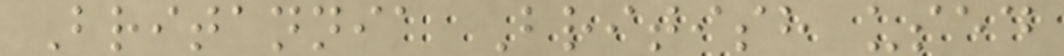Britannia British used
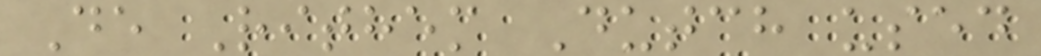De Rithem Dutch used
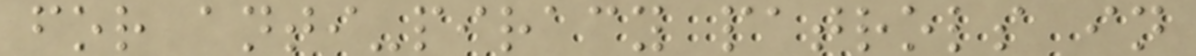for anti-piracy patrols in
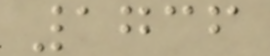1736
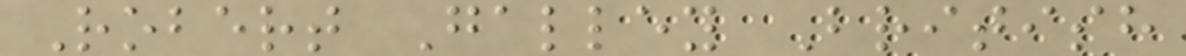Robert Galley British
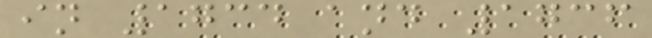in 1734 and 1736
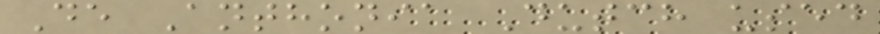De Anthonia Dutch used
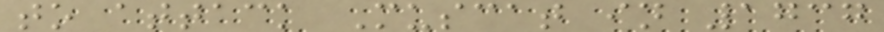to attack Muscat in 1737
